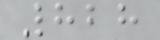828
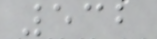532
